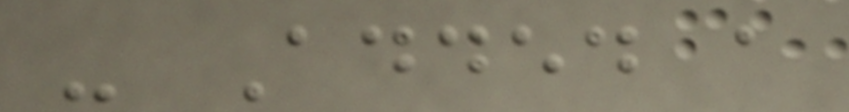- Added a
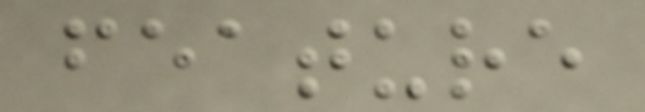feature
